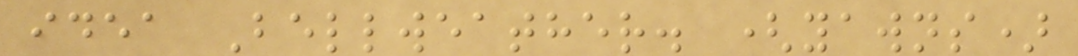idea Bellweather. (yawns)
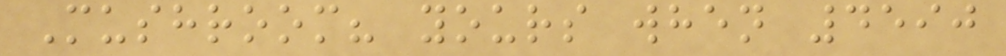Mushroom? yours when 4590
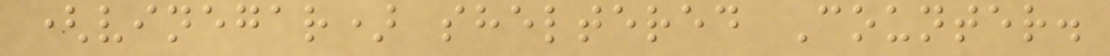(vinegar) sheltered Counter.
